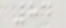84
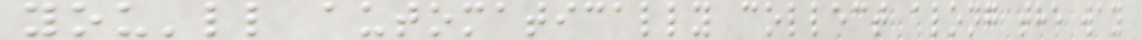you'll automatically collect along the way
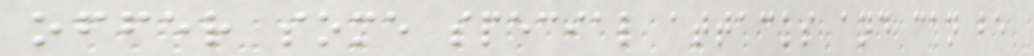offer some special attacks and can be
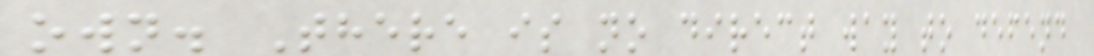own. There is no direct way to defend
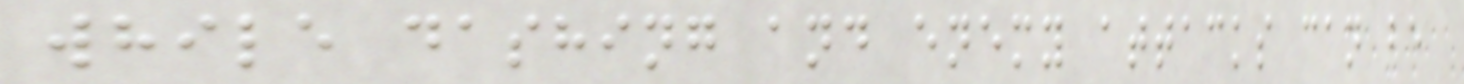while dashing and enemy attacks can be
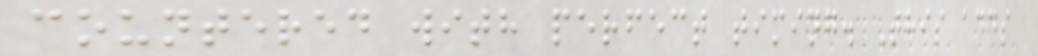countered with perfect timing. This adds
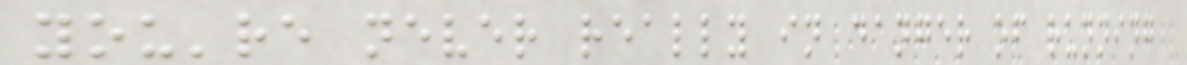you're never really in danger of running
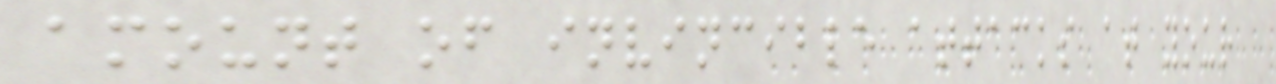amount of invincible attacks at your
